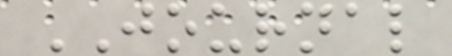JOURNAL
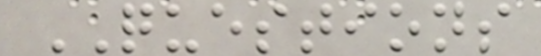QUESTIONS
